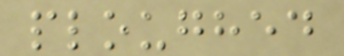ploughed
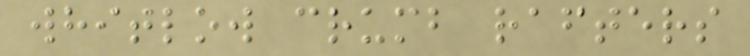whitlow crumb rafters
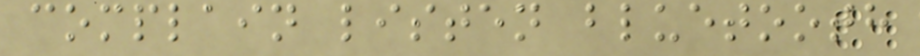complain listen bluetooth
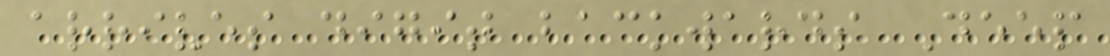arrives digit backwards Deep
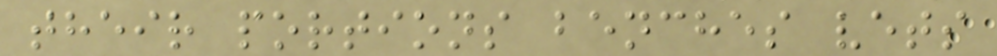their portions benches vets
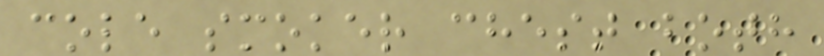cole smoker chest both
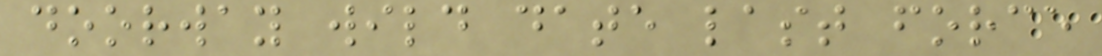doorway wild date last force
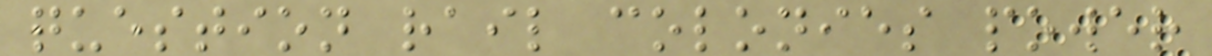question rail colonies power
